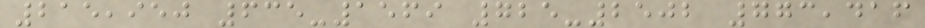215,950 635-1569 725-2502 773,416
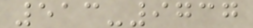513-9737
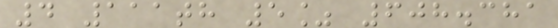4 111th 5% 608.381
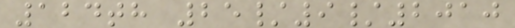124th 25/9/2010
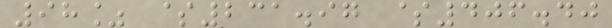98% $231.97 $406.40
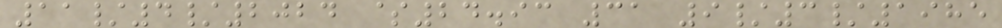11/4/2024 $24.93 31 9/3/1985
